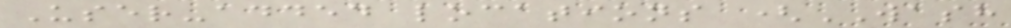User-added locations (WASH
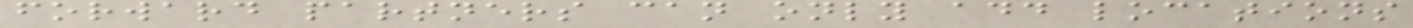forward partners can only add locations
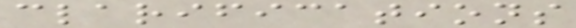clarifications
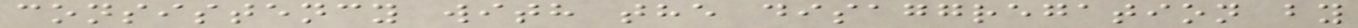consistency with the disaggregation by
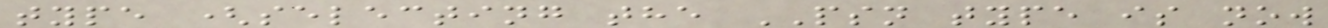type (selecting the PSN type is now
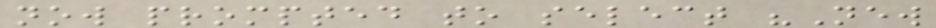now prompted to select "New
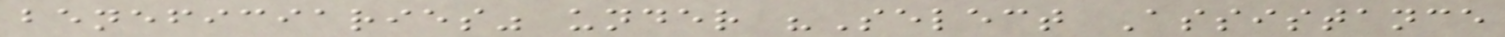beneficiaries" under "Select Assistance
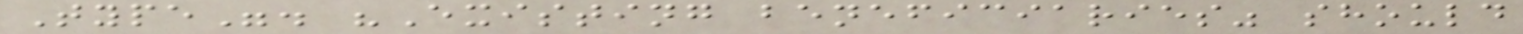Type". "Existing beneficiaries" should
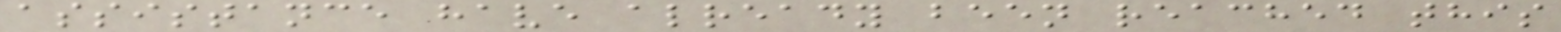assistance have already been reached this
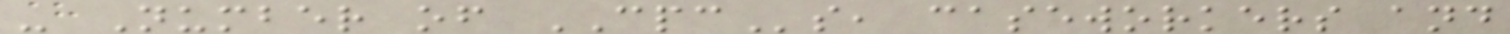- Number of CPCs, caseworkers and
